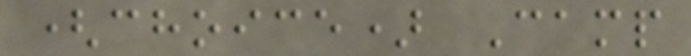(choice) Camp
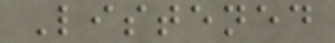Listened
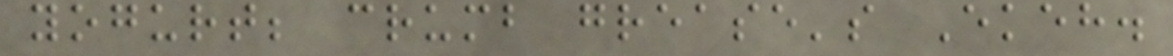yogurt; crumb grease's Ekeh.
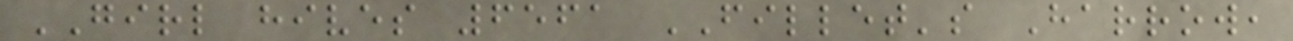GIRL hives 6561 FILLET's Harrow,
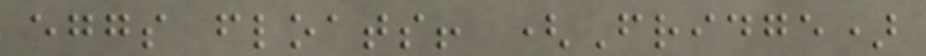eggs floats! (Fridge)
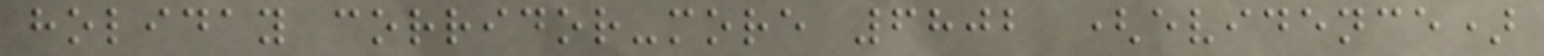holiday corridor-more 6802 (evidence)
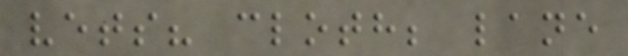vets? cloth; lane
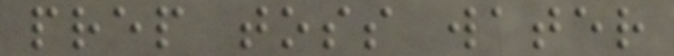prep toss water
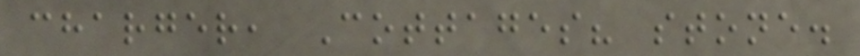charger, Cottages? stone.
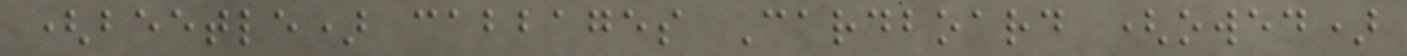(beetle) cabbages Cardboard (owed)
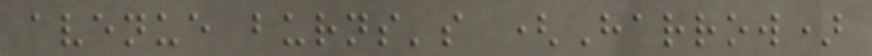avenue burns's (Harrow)
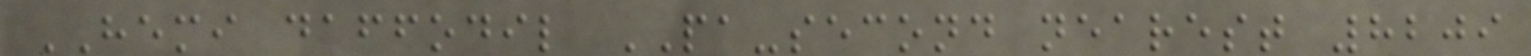HEMI daffodil PA-second nearest 8209
